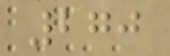270
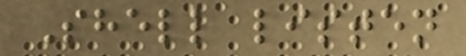Shell listen
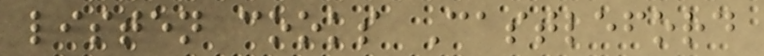listen cooks Castleford
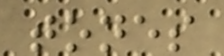tones
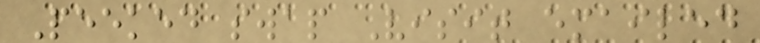Peeked swap Visit emailed
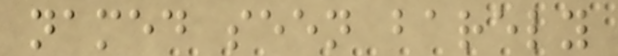named seen barely
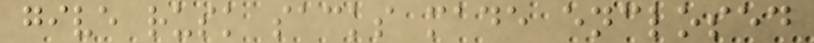give rusk sacks made enclosed
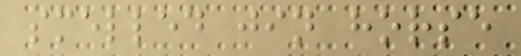smelled jin horse
